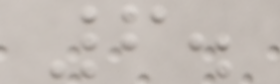6.
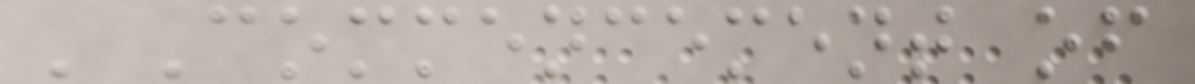'Commencement of
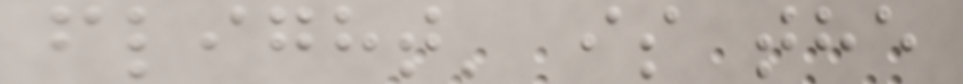flight' is the
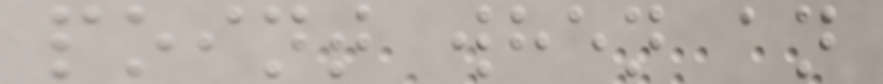point when an
